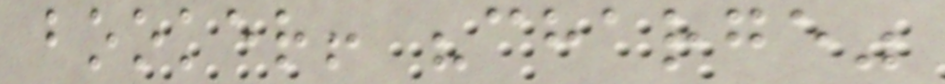booker! "charge"
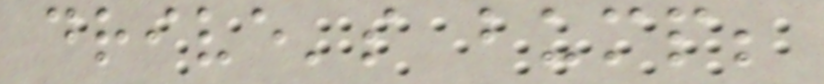drive's bump;
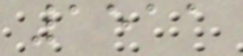1511
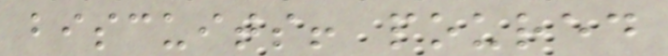biscuits! poured
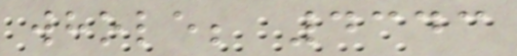whole; 4343
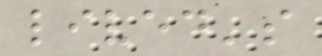lived's
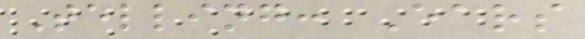Telling: Ears
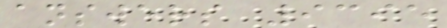answers 9395
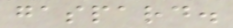gaspard.
